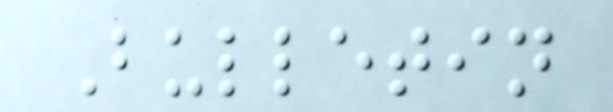Bulletin
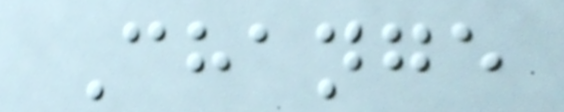Change
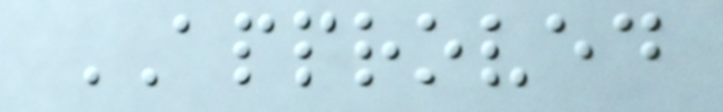APPROVED
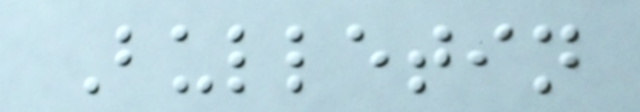Bulletin
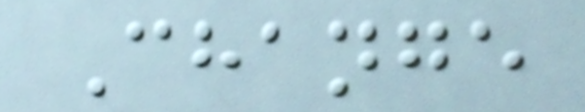Change
